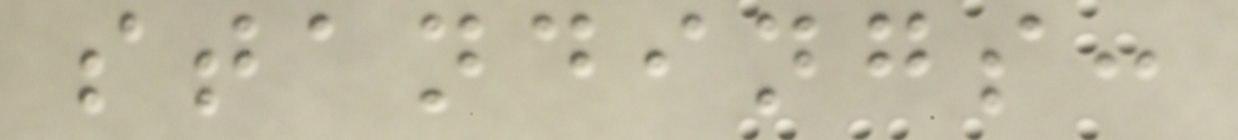standings:
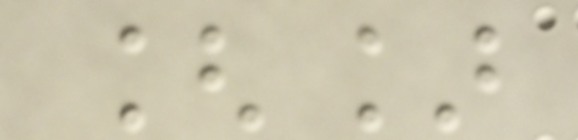[]
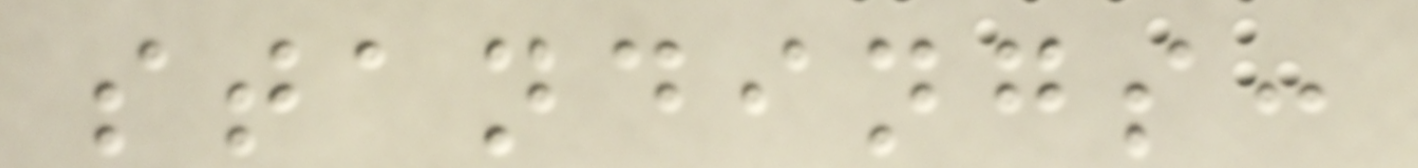standings:
